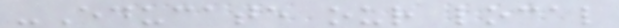-Educate our local
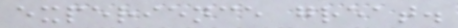experience great.
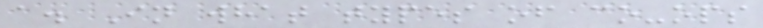a. In what types of co-ops
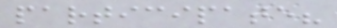participate?
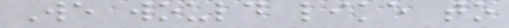We would like to
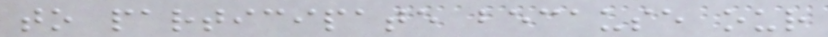to participate because our
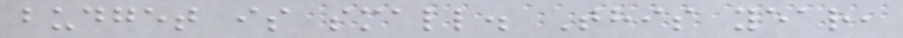budget is small. This year,
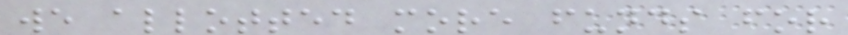we allotted more funds for
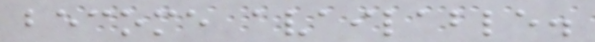become available.
